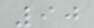90
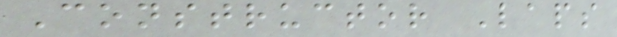Constructor Laps
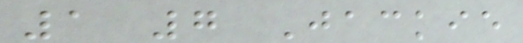1 7 Jackie
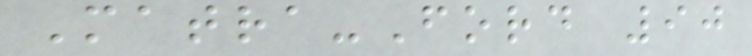Matra-Ford 90
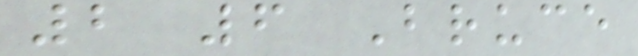2 6 Bruce
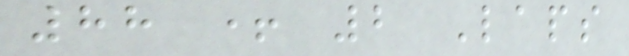88 + 2 Laps
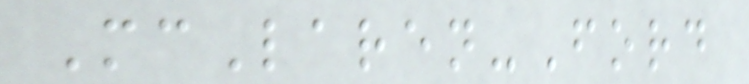McLaren-Ford
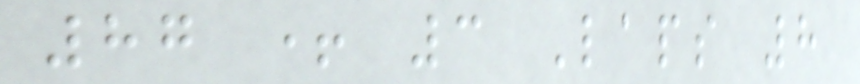87 + 3 Laps 8
